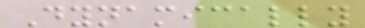Dynamically
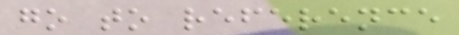go to reference
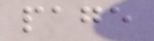page
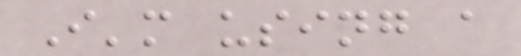I'm using a
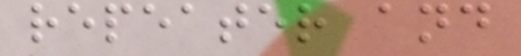repeater and
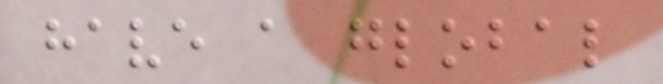have a global
